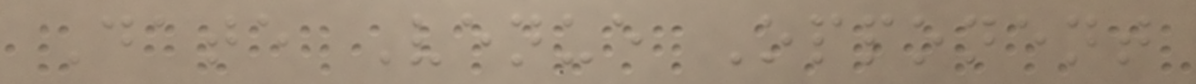Date Venue Opponent
